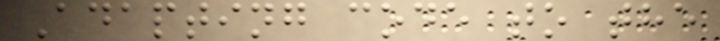Adapting code to the
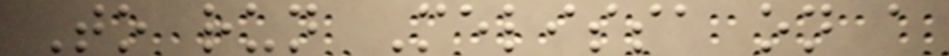To run Melissa on a
